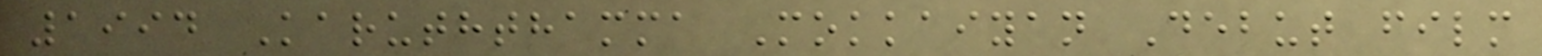1994 Karuththamma Mokkaiyan Debut film
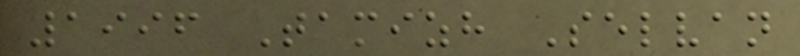1996 Tamizh Selvan
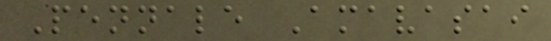Pennale Amavasai
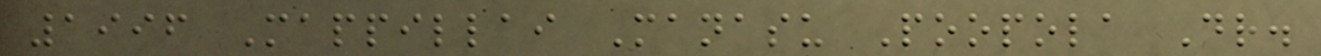1996 Mappillai Manasu Poopola Dr.
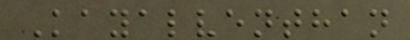Kayalventhan
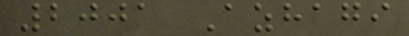2001 Azhagi
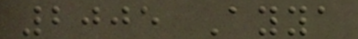2005 Ayya
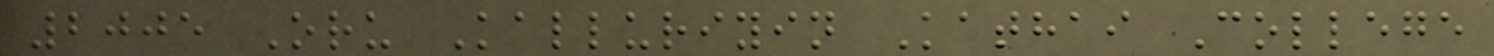2005 Oru Kalluriyin Kathai College
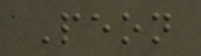Peon
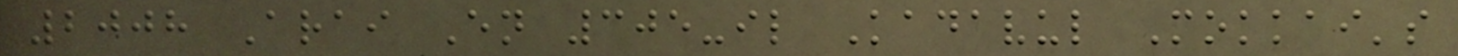2008 Arai En 305-il Kadavul Mokkai's
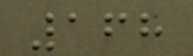168
